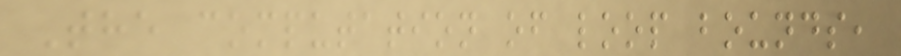The computation of loop bounds,
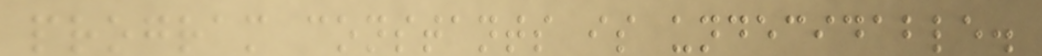program constants is undecidable.
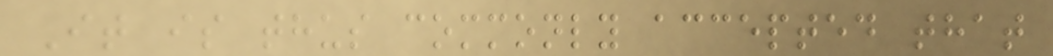It is thus commonly accepted that
